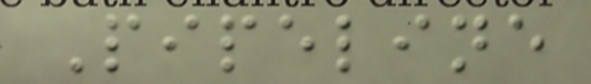Pipeline
